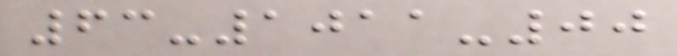63-1011-00
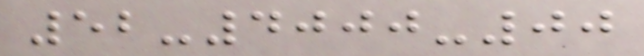52-4000-00
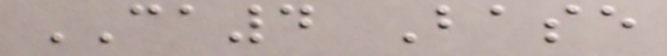CA4 Base
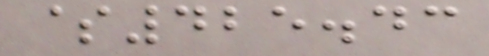$425.43
